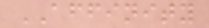AFFINITY
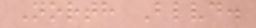North Blvd.
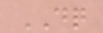DQ
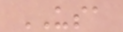USA
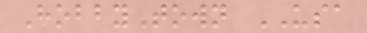HobbyTown USA
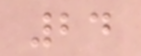24
